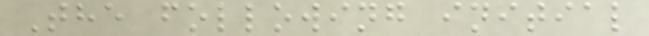The following initial
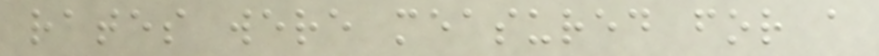rates were measured for a
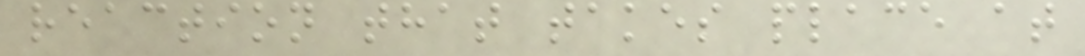reaction that takes place at
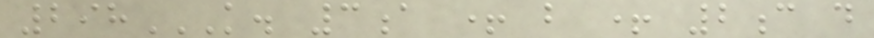298K. 3A + B + 2C D
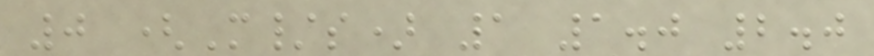0 (M/s) 1 1.0 2.0
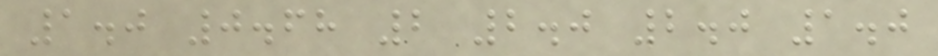1.0 0.68 2 2.0 2.0 1.0
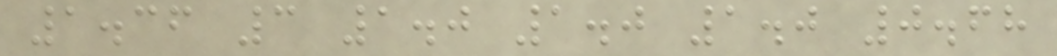1.36 3 1.0 1.0 1.0 0.68
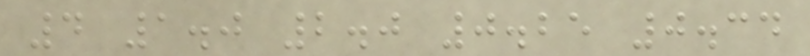4 1.0 2.0 0.25 0.34
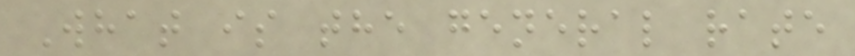What is the general rate
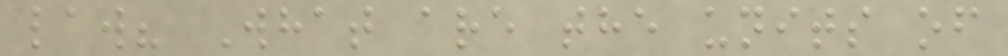law? What are the units of
